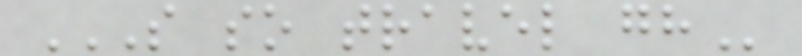S SO TRAVEL GH
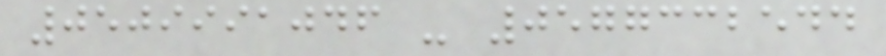0509991046 - 0577332544
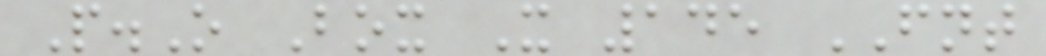P.O Box X 145 FNT
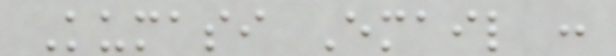Kumasi Email :
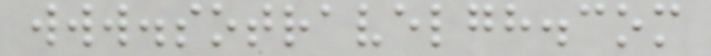www.sotravelgh.com
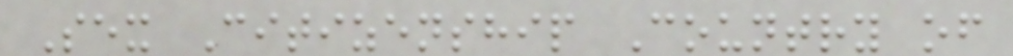Sex Citizenship Country of
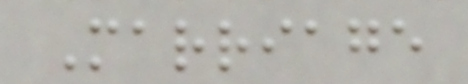Marriage
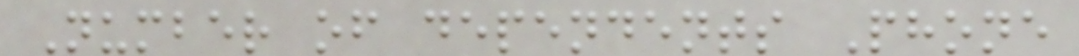Number of dependents Phone
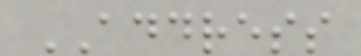ADDRESS
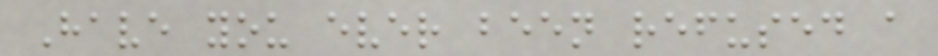Have you ever been refused a
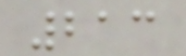213
